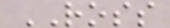ROSS
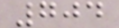704
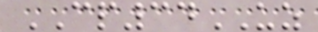CP34UZ
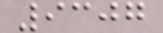9307
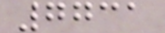7731
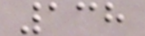138
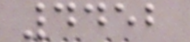4452
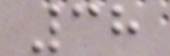38
